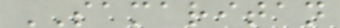SAMARITAN
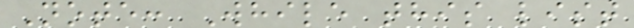Note: While this list
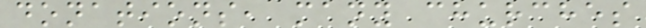donations, many churches
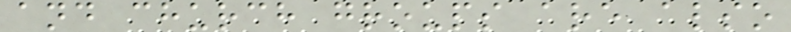and church groups are also
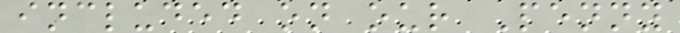included on our Penny
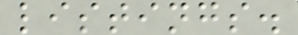listings.
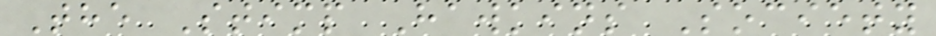The Stimp Hawkins Society
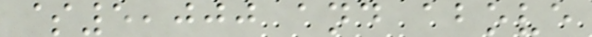$5,000 and above
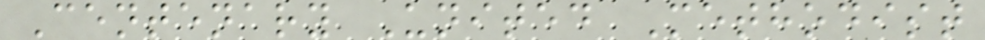Centenary United Methodist
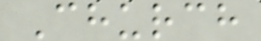Church
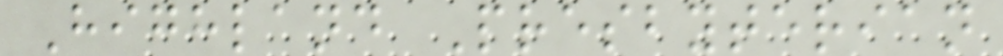Highland Presbyterian
